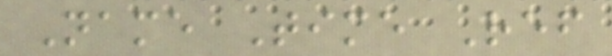Name Time Ref
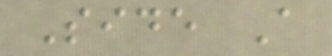Side A
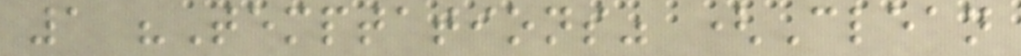1 "Temptations" (Clean
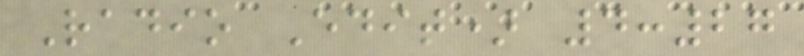Radio Edit) 4:27
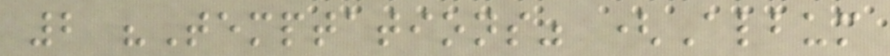2 "Temptations" (Album
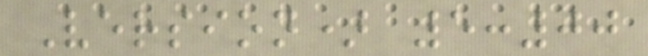Version) 5:00
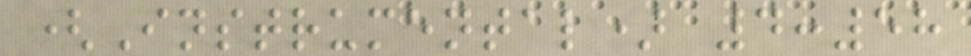(Instrumental) 4:58
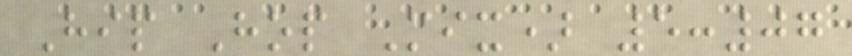Hip Hop Mix) 5:07
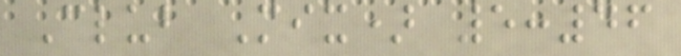Club Mix) 5:46
